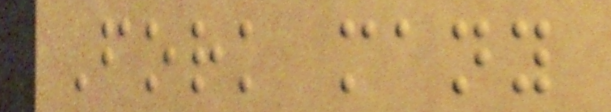Fork many
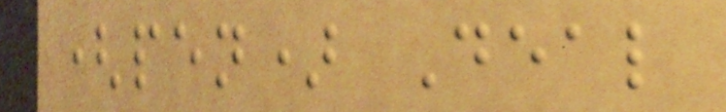(pen) Deal
